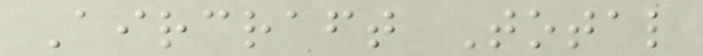Aircraft Total
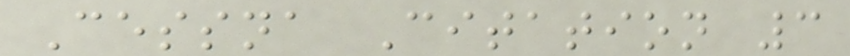Cessna Citation 3
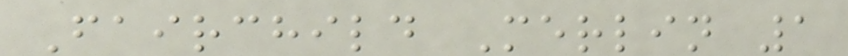Fairchild Merlin 1
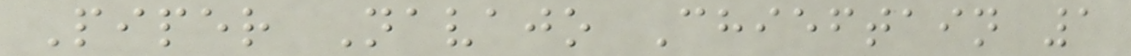Piper Navajo Chieftain 1
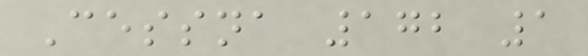Cessna 172 1
